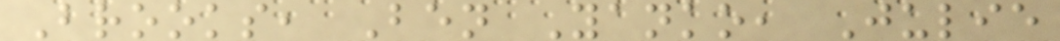Brooks, Ben Yanko, Julie
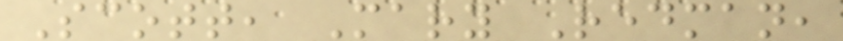Scott, Mary Redman,
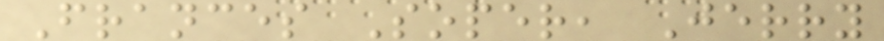Frances Soper, Jerry
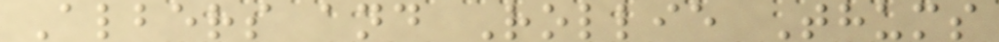Albers and Rollie Thums
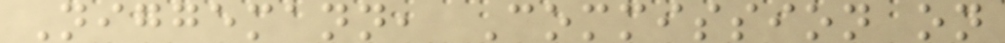Niggemann, Commission on
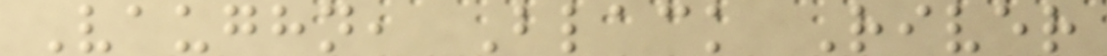Vaughn, Black River
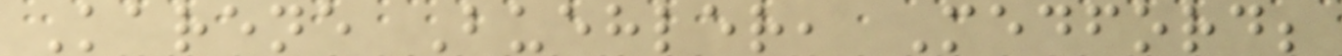Karene Buehler, Medford;
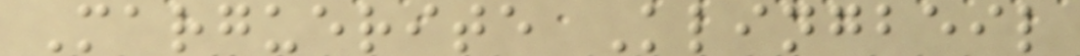Marguerite Klingbeil
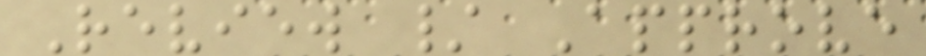Review / Approve
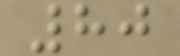80
